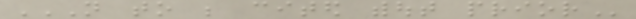NOT TO BE CITED WITHOUT PRIOR
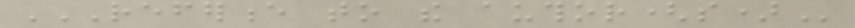REFERENCE TO THE AUTHOR(S)
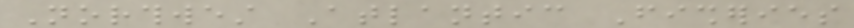Northwest Atlantic Fisheries
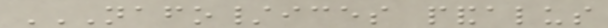NAFO/ICES PANDALUS
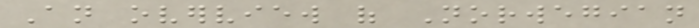An overview of Norwegian
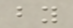by
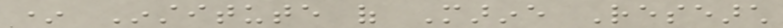* Institute of Marine Research
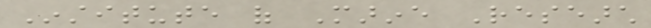Institute of Marine Research
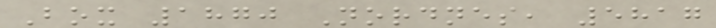Box 1870 Nordnes, 5817
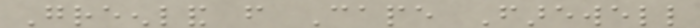Greenland from Cape Farewell
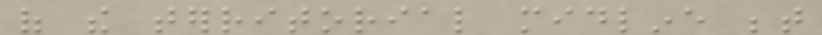of the territorial midline between
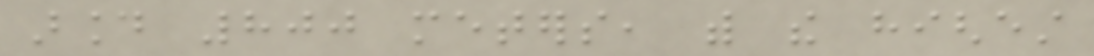around 800 meters, with the highest
